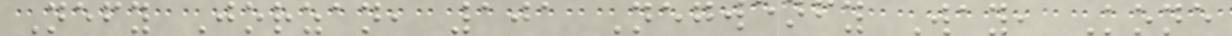Nefy Jorzan, 101 Negwenfy Way, Kone
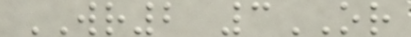WR2 3OR
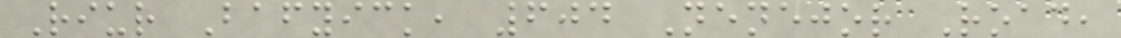Riur Bafyick, 604 Nenejor Road,
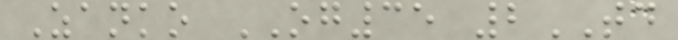Zanko OG35 2TD
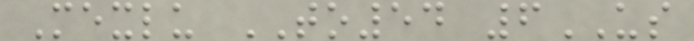Mexlu TO54 6US
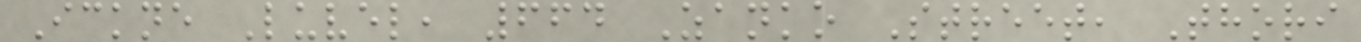Ickne Luvel, 664 Zanko Street, Thori
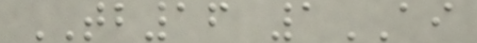TB16 1AI
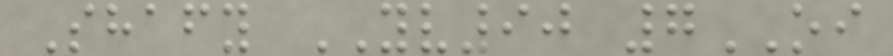Shafy YV90 7OI
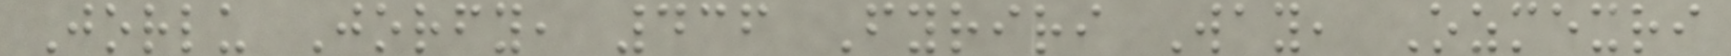Jorlu Jorfy, 436 Fyriri Way, Ozmexri
